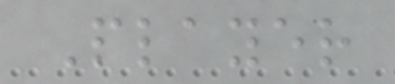Player
